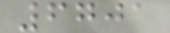6701
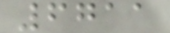6711
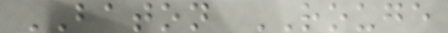BATON ROUGE
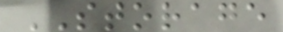STORAGE
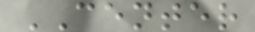CENTER
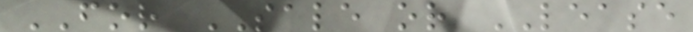FOR SALE or LEASE
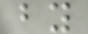by
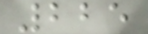225
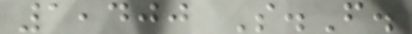1,400 S.F.
